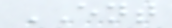ENT
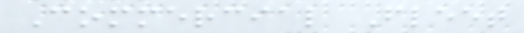Commercial Fleet
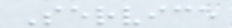Service
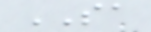SA
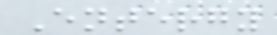Entergy
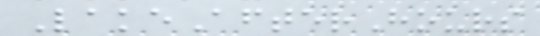LakeAfterHours
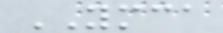YMCA
